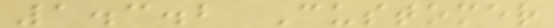1.3.2 Customer
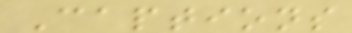Captions
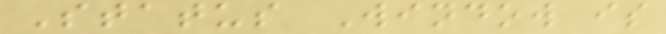Status Window is
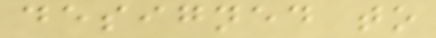designed to
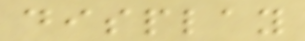display
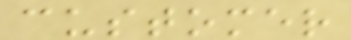customer
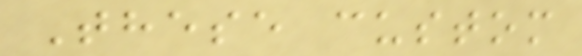These custom
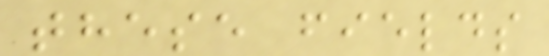these fields
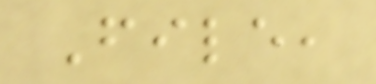File,
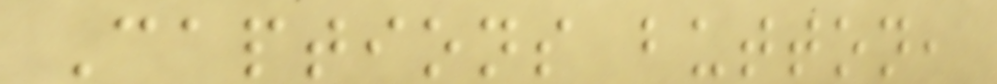Captions button,
